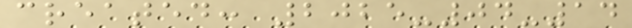created: 2025-04-14
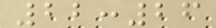22:26
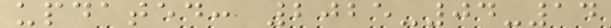updated: 2025-04-14
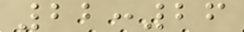22:26
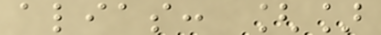alias: []
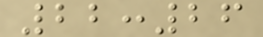22:26
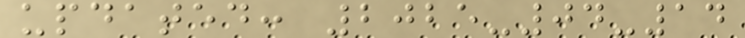updated: 2025-04-14
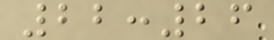22:26
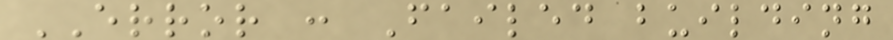ERROR : Failed building
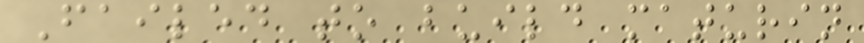Failed to build maturin
